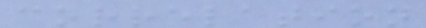correlation
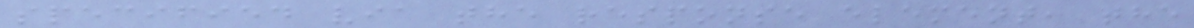specified via the response element, the
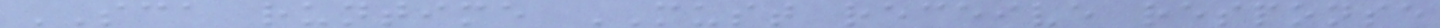SCA runtime MUST receive response
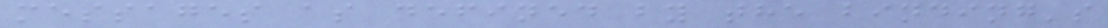messages as defined by the binding's
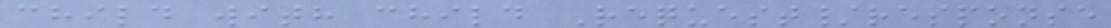child with child Request/response
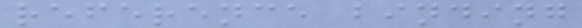reference binding
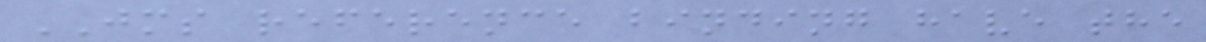JMS reference binding have the
